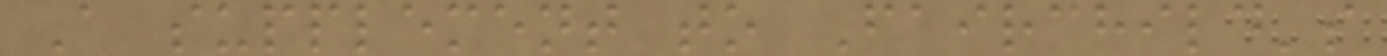A supplement to Fairchild's
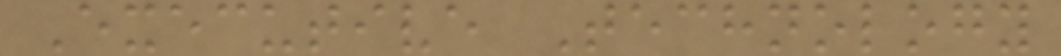Executive Technology
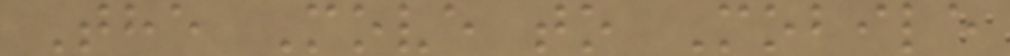The Move to Mobile
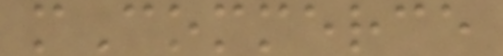mCommerce
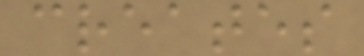creates
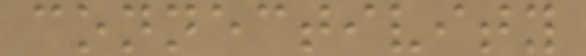connectivity
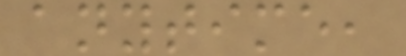anytime,
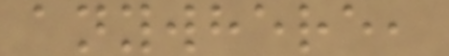anywhere,
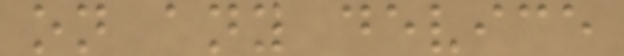on any device
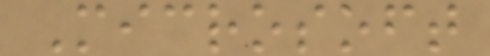Microsoft
